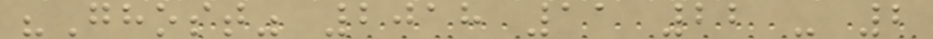"Ghost" 2018 11 22 - 2
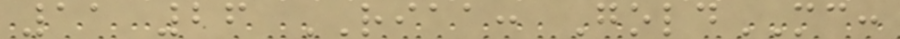11 26 RIAA: GoldMC:
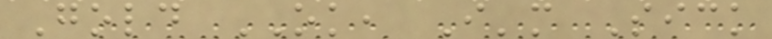Gold OK, I'm Sick
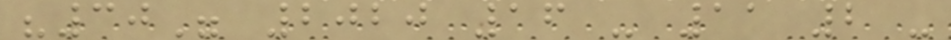"30" 2020 16 - 11 2 -
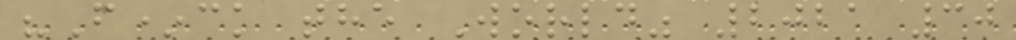"F*ck the World" 2021 30
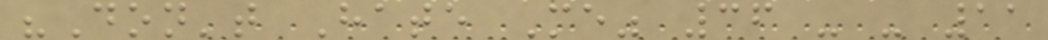"Don't Hate Me" 36 - - 11
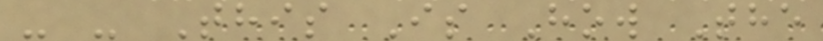- - This Is How The
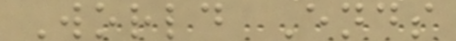World Ends
